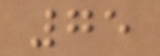75
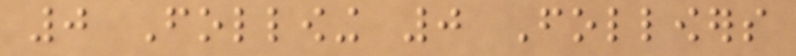0 Following 0 Followers
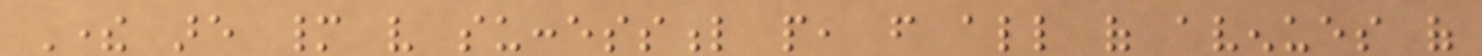There are many very successful people, from all of avenues of
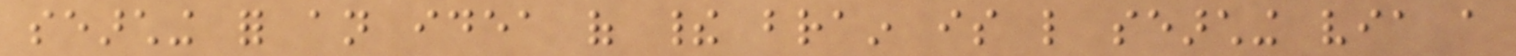searching for an idea of their brain is like searching via a
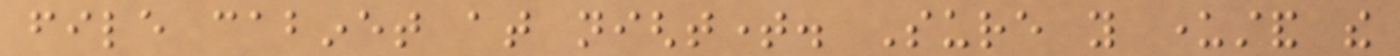file cabinet at nighttime. Sure you understand the
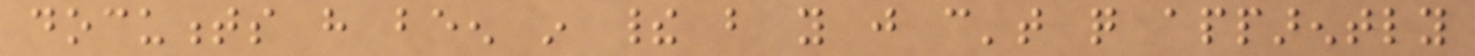documents have been in their but you just can't quite apparently
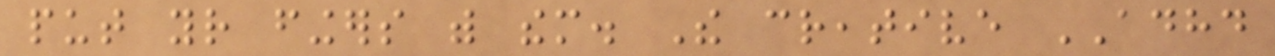put your fingers with them. The creative ADHD
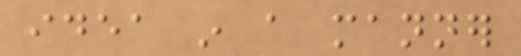idea in a manner
